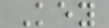Key
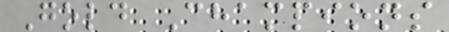Gold Champions
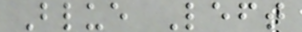Blue Left
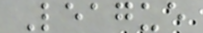League
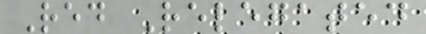Red Relegated
